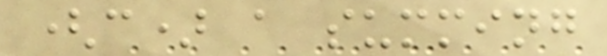(c) a summing
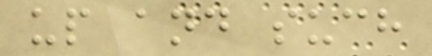up and such
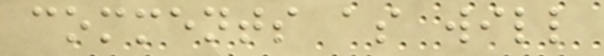comments as will
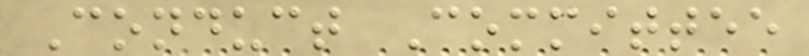Conduct Committee
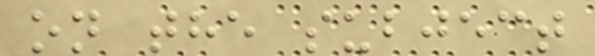on the subject
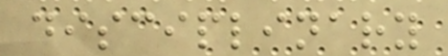disciplinary
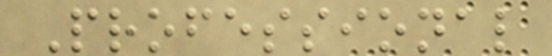Professional
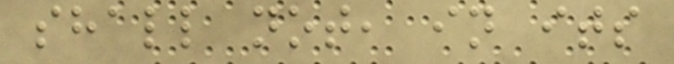shall not, in its
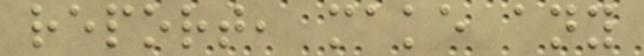report, make any
